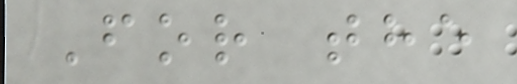For the
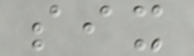six
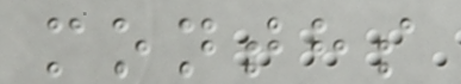months
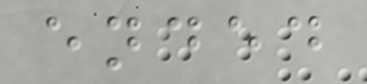ended
